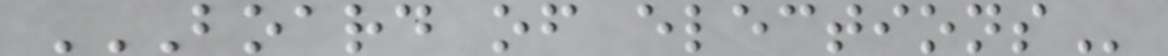BOARD OF ELECTIONS
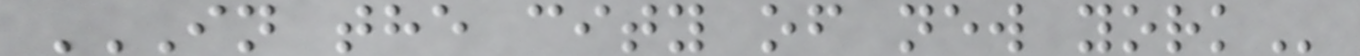IN THE CITY OF NEW YORK
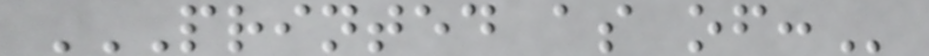PRINTED AS OF:
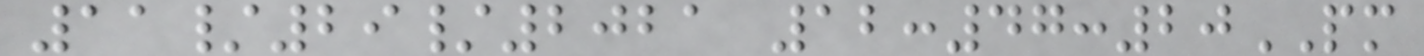11/29/2021 12:47:20PM
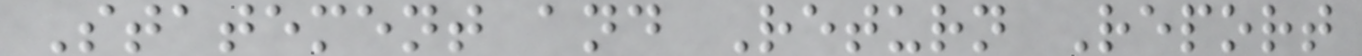Statement and Return Report
